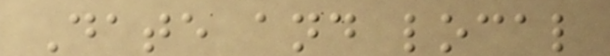Date and local
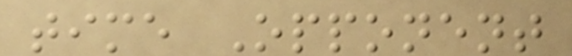time Opponent
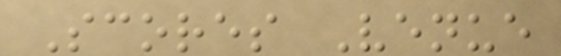Scores Venue
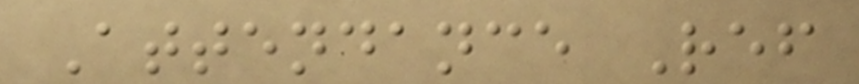Attendance Ref
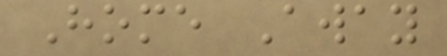Home Away
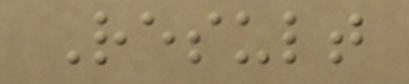Result
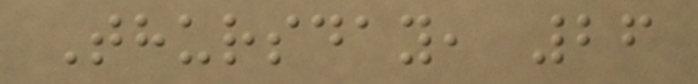Thursday, 26
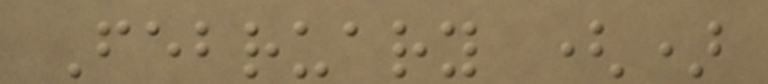February ()
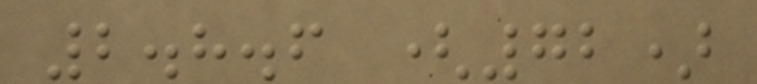2.8.6 (72)
